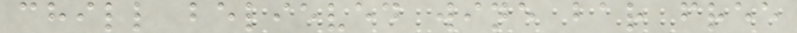chill believed wine bar free
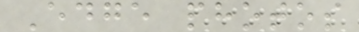Edge photos
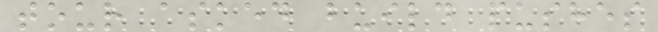tour asked build pushes
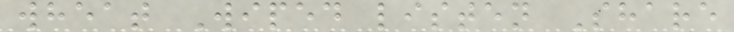wheat Wiped listen Share
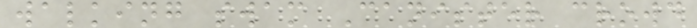walking swam Canister crowd
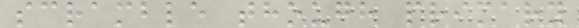scramble though primary
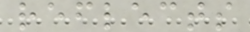reflects
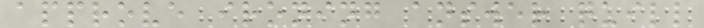approve ironing answer quill
